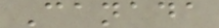Canada
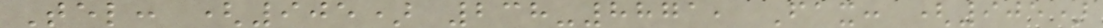Tel: (905) 238-8871, Fax: (905)
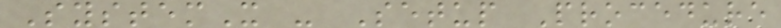SystemX - Setup Procedure
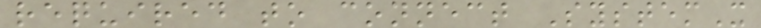required to connect SystemX
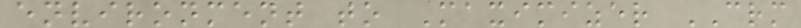environment to Maximizer CRM
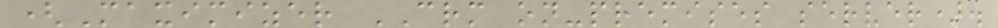(Maximizer CRM on-premises server).
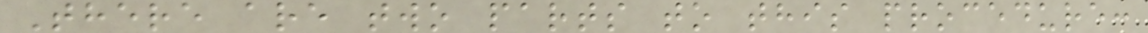There are two parts to this procedure:
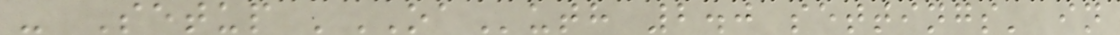- Setup 'OAuth 2.0 settings' in
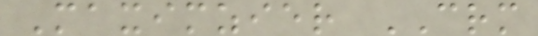Maximzier CRM
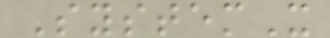SystemX
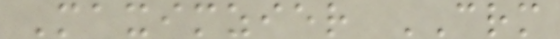Maximzier CRM
